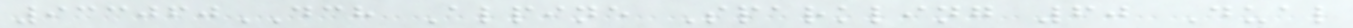933060DCH Alpine Sparkling 60 Dual
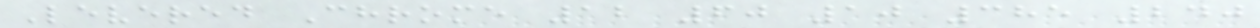Levered Chrome 12 60 10 385 240
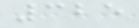325
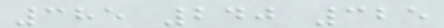385 240 325
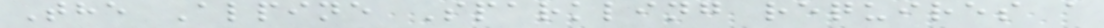The Alpine Sparkling requires a
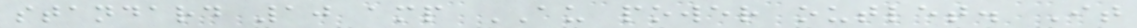standard 10 amp AU power outlet. It
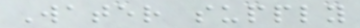Water supply
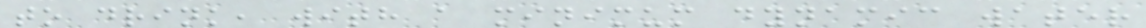to drink, with a minimum dynamic water
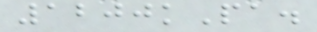1200kPa.
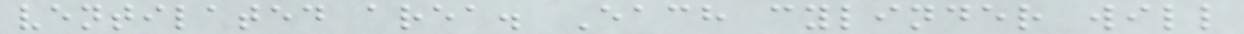ventilated area. Each cylinder will
